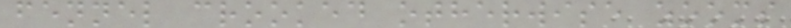fennel crooked otherwise zooms
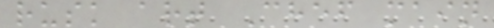rusk art Chef main
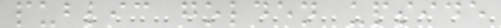public golden upside
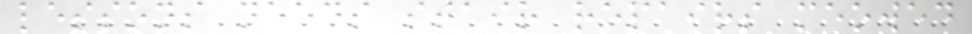lessons needs stair repairs meowed
